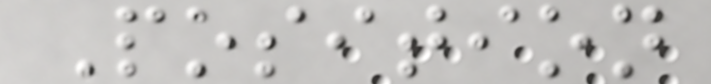Position
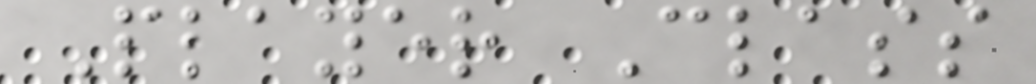Player Class
